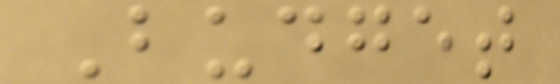Budget
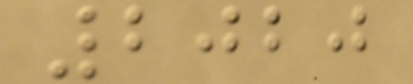2020
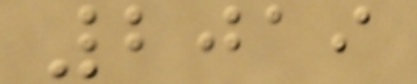2019
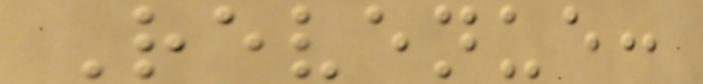Revenue:
